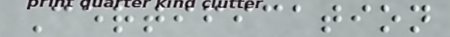Certification
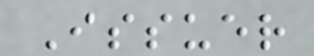Issuer
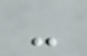-
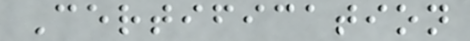Certification
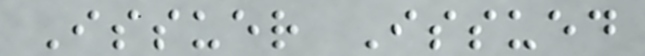Issuer Issued
